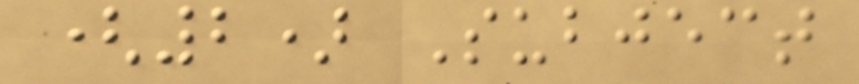(2) Subject
